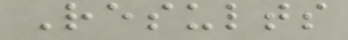Results
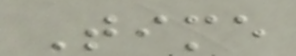Time
